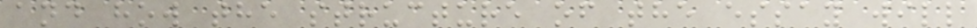and how the structure of the essay will
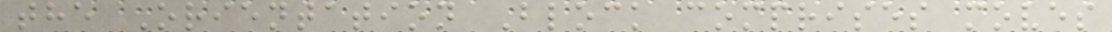the Orientation Block comprises moves
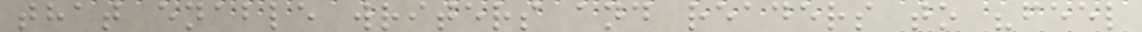that enable writers and readers to "feel
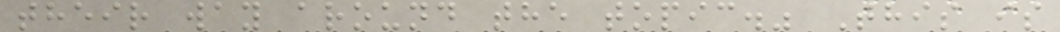their way around the topic." This is
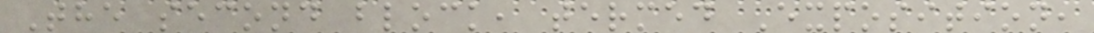The second block, termed Exposition,
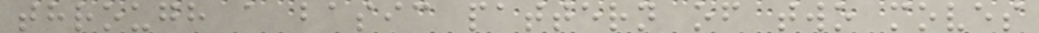through a basic pattern of two moves
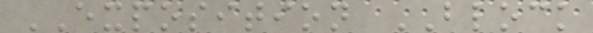EXPOSITION BLOCK
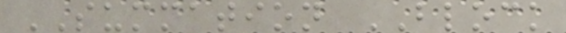SUMMATION BLOCK
